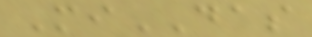MiDAS
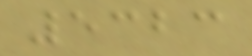5323
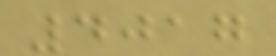4017
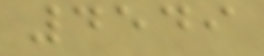4549
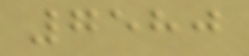7580
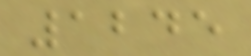1245
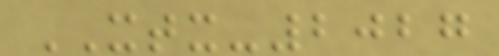XTX-2027
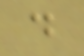d
